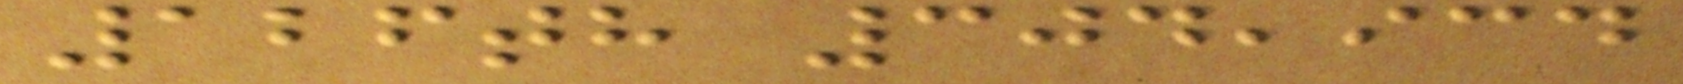126th 304,934
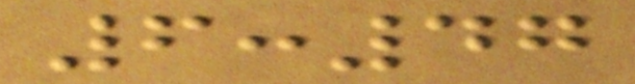6:47
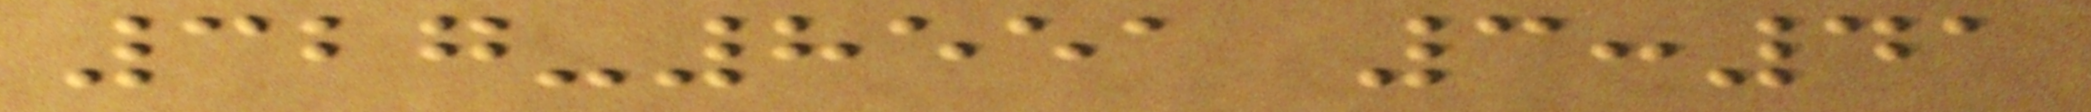327-8551 3:41
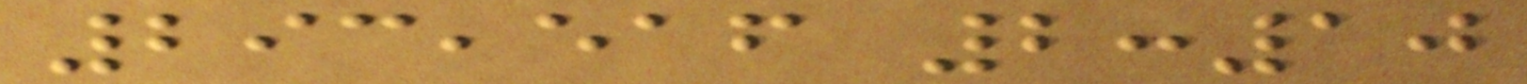293,516 2:10
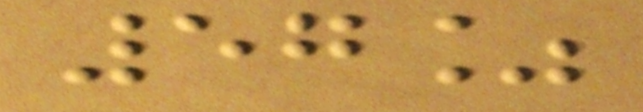57%
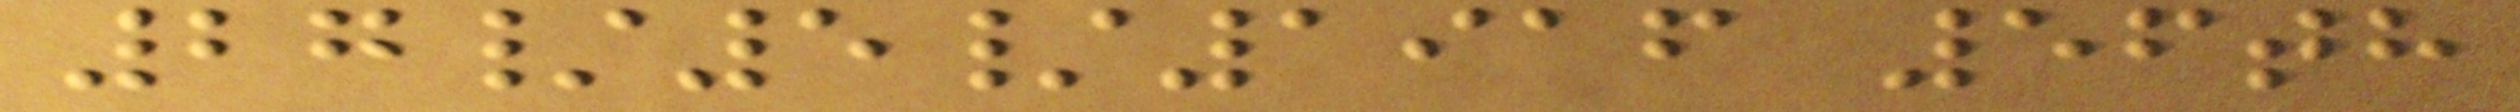27/5/1916 56th
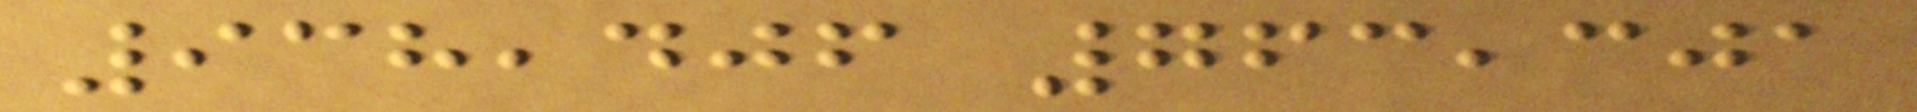938,406 763,301
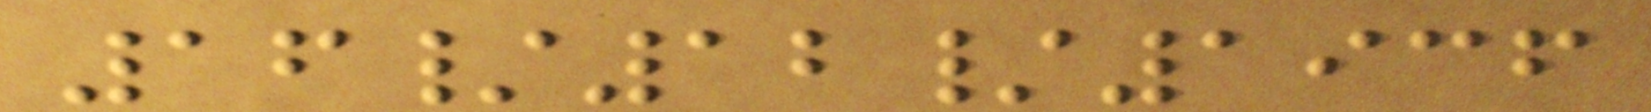16/12/1936
